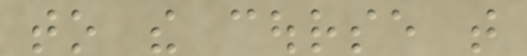to the course that
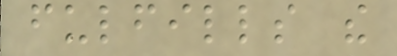fulfills the
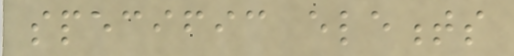specific elements
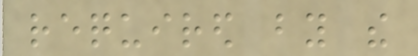required by the
